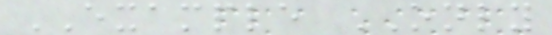EXAMPLE ONLY
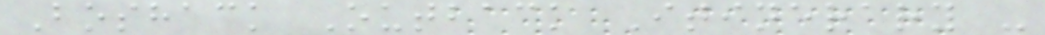Boshack Outback Itinerary -
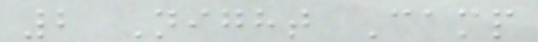2 Night Camp
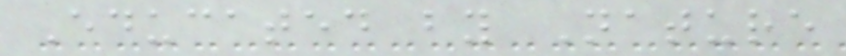Educated by Nature
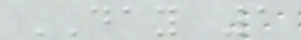DAY 1
